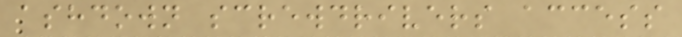ashdown screwdrivers access
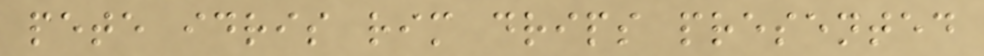pete idris rim drips presented
